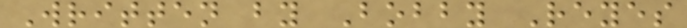Written by Bobby Reyes
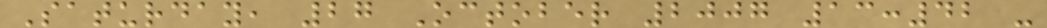Saturday, 27 October 2007 13:42 -
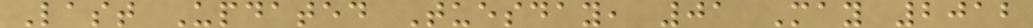Last Updated Tuesday, 01 May 2012
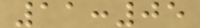11:05
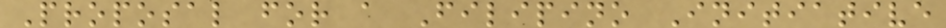Proposal for a Filipino Initiative
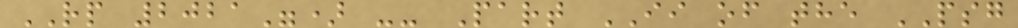RP 2021") -- Part II of the PSG
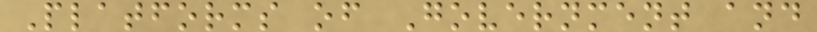Platforms of Government and
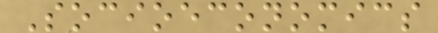Socioeconomics
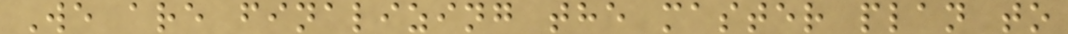We are finalizing the master plan to
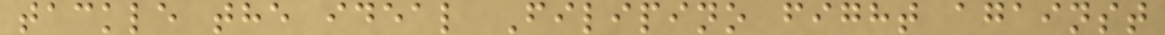tackle the ideal Filipino fight against
